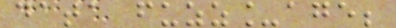data fuzz_age;
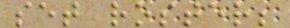set roster;
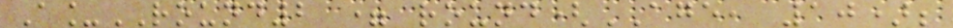A_ROUND2 = round(AGE, 10);
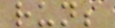run;
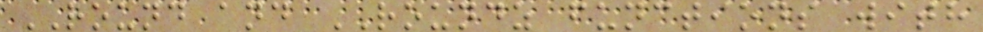ROUND and ROUNDZ functions with
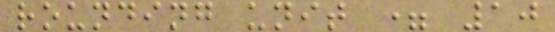rounding unit = 10
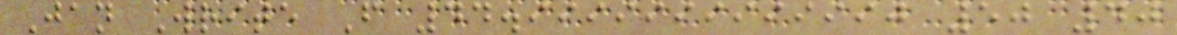Jan Write F 44.9999999999990 50 40
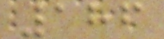186
